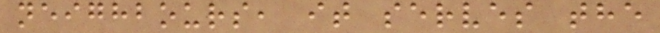neighbours, it serves the
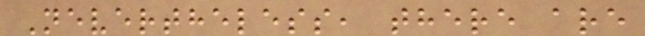Nevertheless, there are
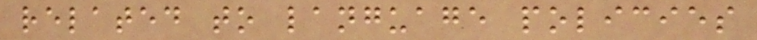related to language policies
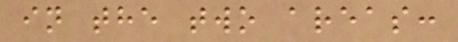in the two areas:
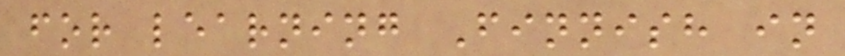for learning Finnish in
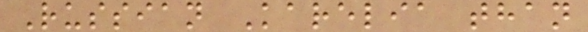Russian Karelia than
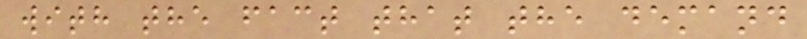with the fact that the demand
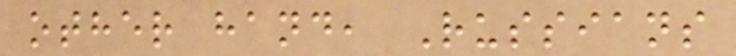other hand, Russians
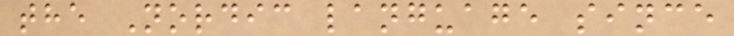the Nordic language since
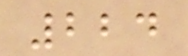224
